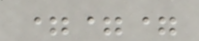===
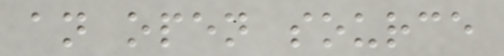an open source
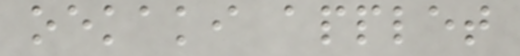oekaki applet
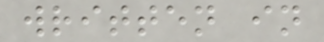written in
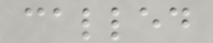called
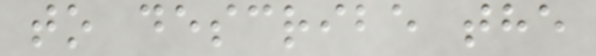to describe the
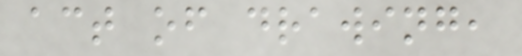act of drawing,
